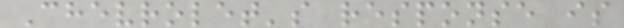Chevrolet's response is
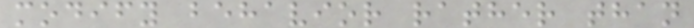modify behavior rather than
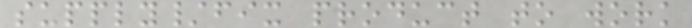supply/fix product to work
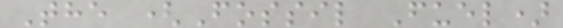The (Fossil Fuel)
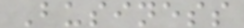Business
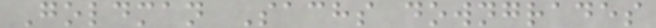Goldman Sachs downgrades
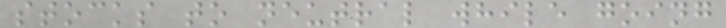stocks to neutral while going
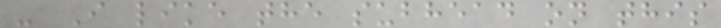- I like the subhead on this
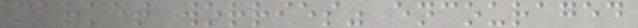market worries" encouraged
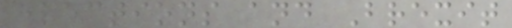elections and Brexit
